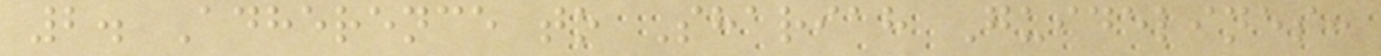2. Adherence to Shariah Guidelines:
